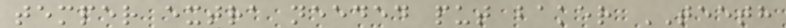temper extra needed put baker TEETH
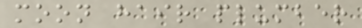moon hair plumber
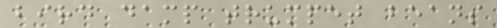bird damp trumpet beans
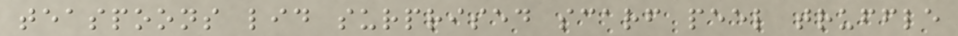teaspoons lid surprised scarf peel truffle
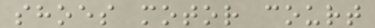shoes motor court
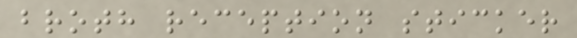broth reception sticker
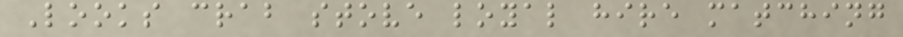Looks crab stove loyal hire matching
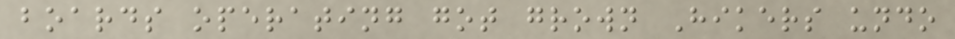boards operating got grown Hikers undo
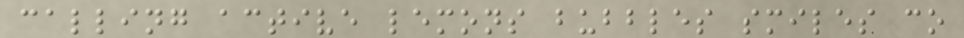calling active lemons bubbles smiles co
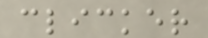clicker
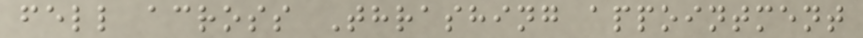fell across Thrashing appointment
